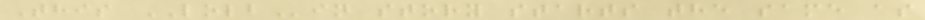This LOLBin story starts the same as
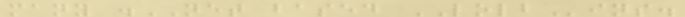many .NET based LOLBins.
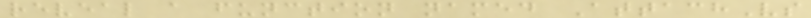reveal a function named AttachVs
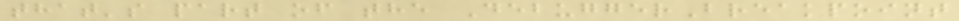that's part of the DebuggerBreakpoint
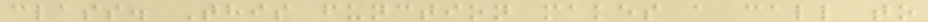class. This function makes a call to
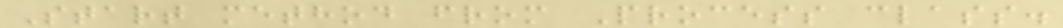Start method from Process class.
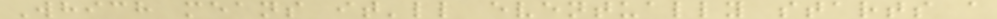Which means it'll eventually starts a
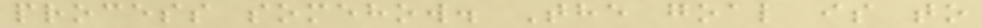process somehow. The goal is to
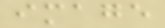image
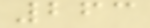263
